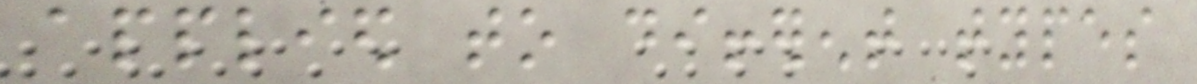applied to different types
